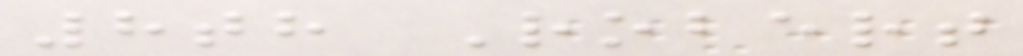8th Robert
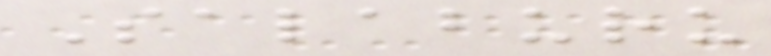Salaburu
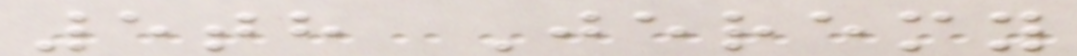5th Jeremy
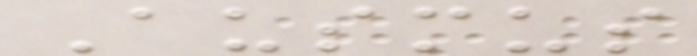Ausmus
